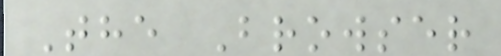The Browser
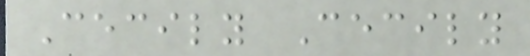Cecily Cecily
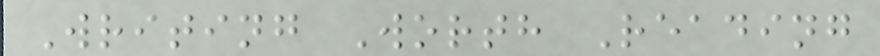Writing Worth Reading
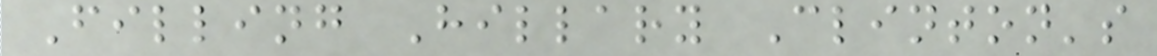Filling Hillary Clinton's
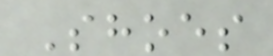Shoes
